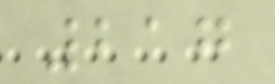217
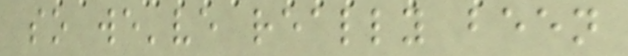so we've really been
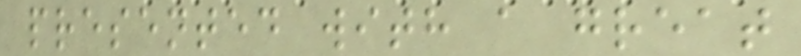presented with a great
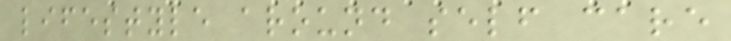lifestyle around self care
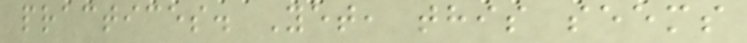practices. Yet, this seems
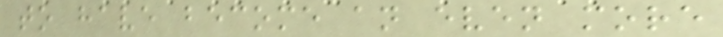to have become an even more
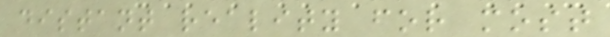distant reality for most
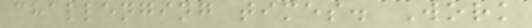challenging times. Work
